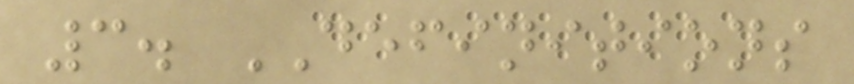3. DEFINITIONS
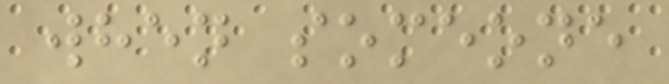when someone
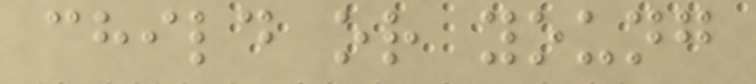child or young
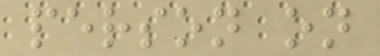person on
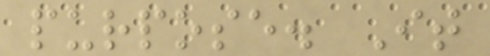purpose. It
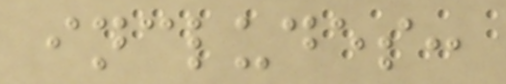includes:
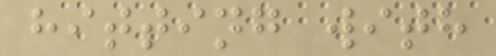hitting with
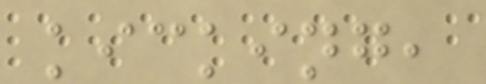kicking,
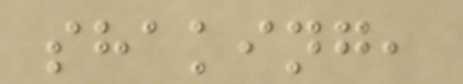shaking,
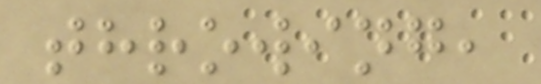throwing,
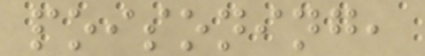poisoning,
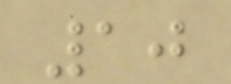10
